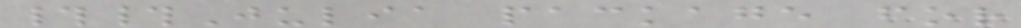##Julia package for
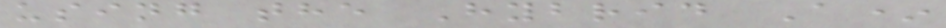using the Hybrid A*
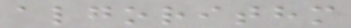algorithm
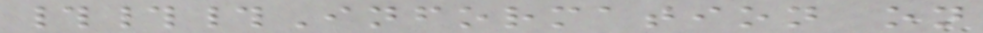###Information on
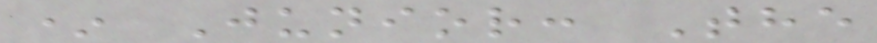* Junior: The
